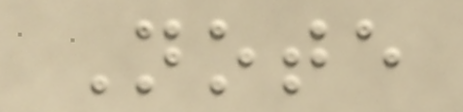Note
